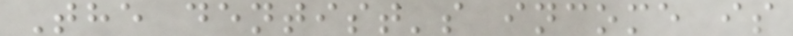The dentist's income is
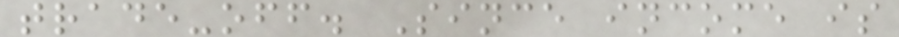trade-off. Since income is
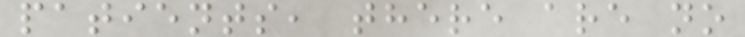patients, there are no
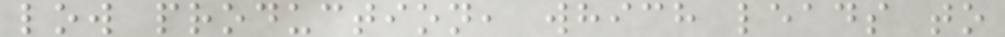low production, which leads to
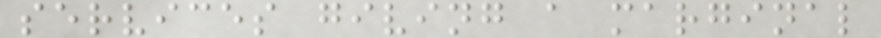services giving a marginal
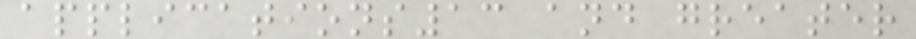applications13 and greater
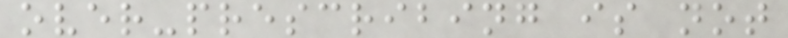over-prescribing is not
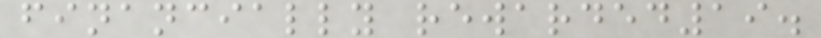financially rewarded19.
